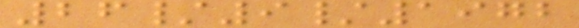26/9/1972
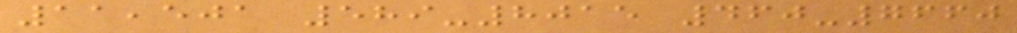11,501 589-8015 460-7660
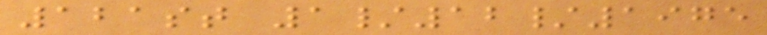121st 1/12/1975
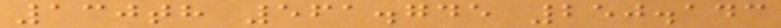130th 561.745 250.143
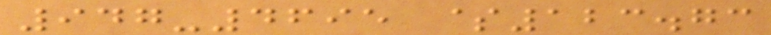947-4695 $123.73
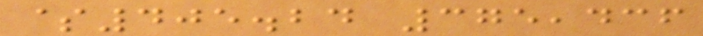$405.24 375,436
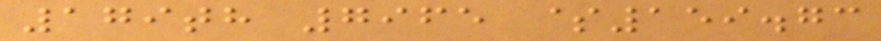179th 7965 $159.73
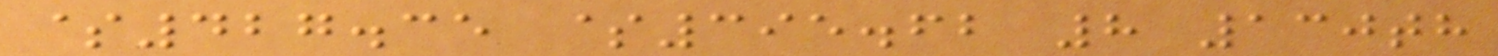$427.35 $395.62 8 130th
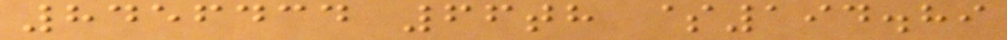8456434 66th $194.89
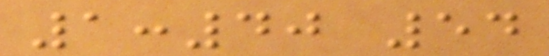1:40 54
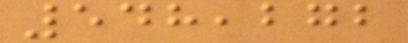548,272
